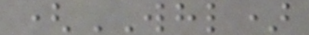(WHL)
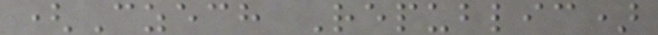(Czech Republic)
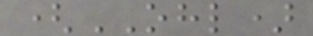(OHL)
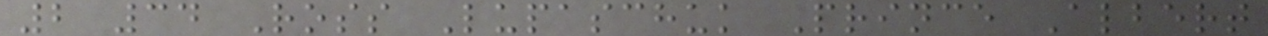2 34 Ross Lupaschuk Prince Albert
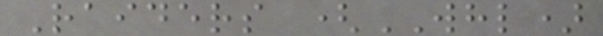Raiders (WHL)
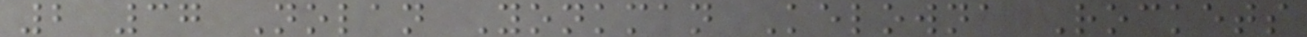2 37 Nolan Yonkman Kelowna Rockets
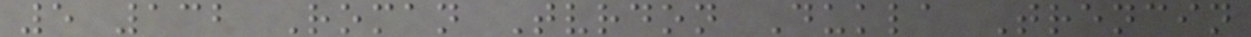5 132 Roman Tvrdon Dukla Trencin
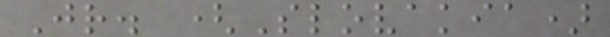Jr. (Slovakia)
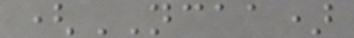(NCAA)
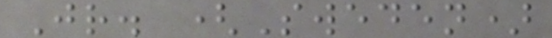Jr. (Sweden)
